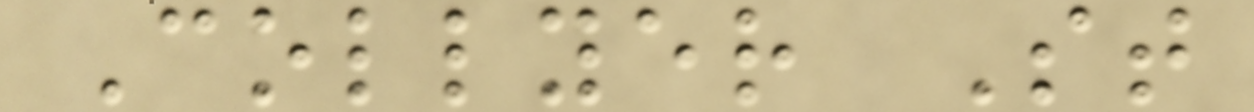Collyer St
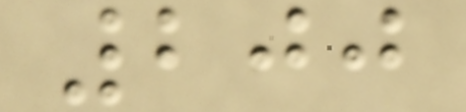200
